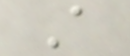A
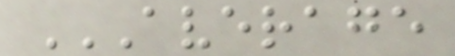AVERAGE
